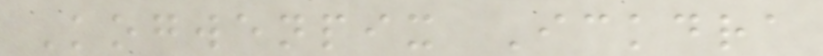Kogwenpix Ickdra
